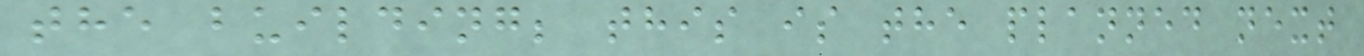the building; this is the planned next
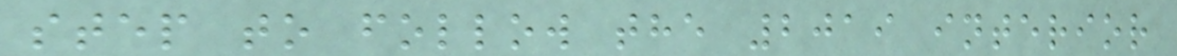step to follow the 2019 interior
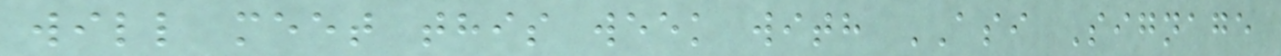will meet this week with ASI Signage
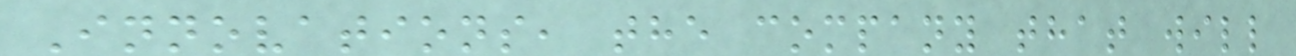Innovations, the company that will
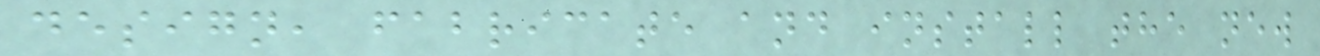design, fabricate and install the new
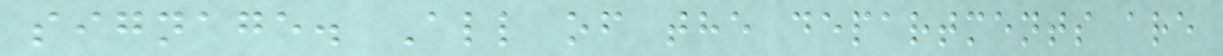signage. All of the departments are
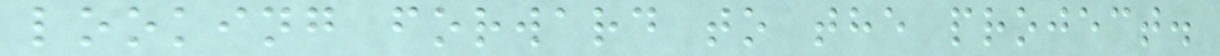looking forward to the project.
